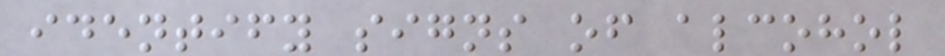identify signs of alcohol
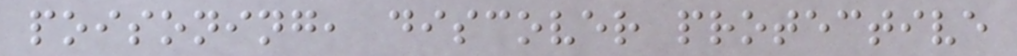poisoning, discover protective
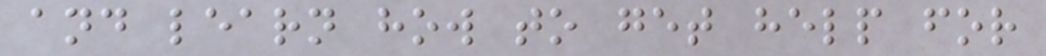and learn how to get help for
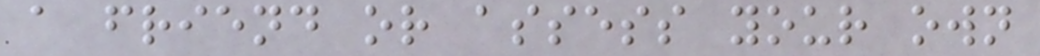a friend or assess your own
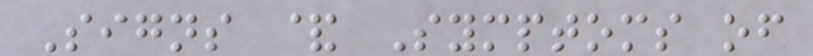Signs & Symptoms of
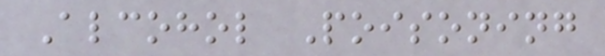Alcohol Poisoning
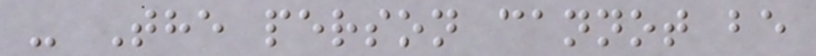- The person cannot be
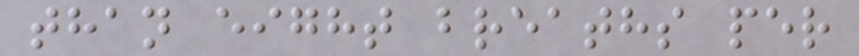than eight breaths per
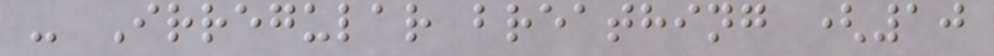- Irregular breathing (10
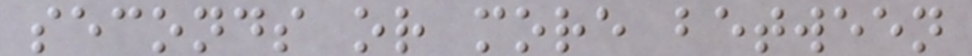seconds or more between
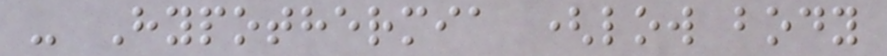- Hypothermia (low body
